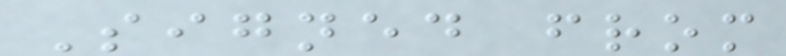Signed from
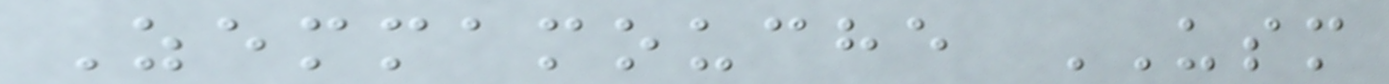Zemmamouche USM
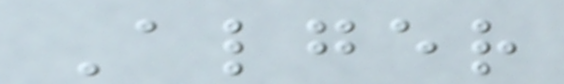Alger
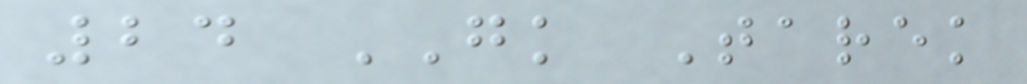24 GK Tarek
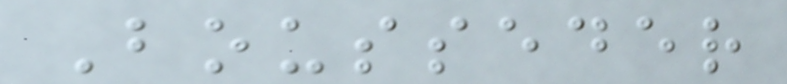Bousseder
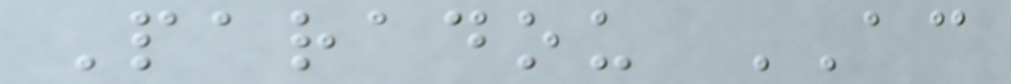Paradou AC
